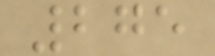275
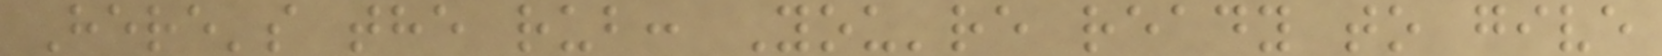Here's the rub: You're ready to give
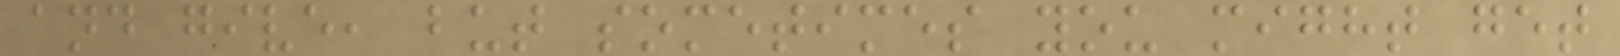and give, but sometimes you might get
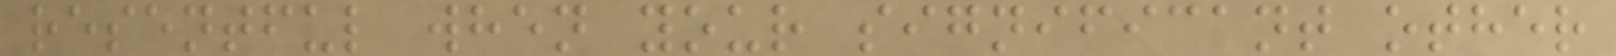resentful when your significant other
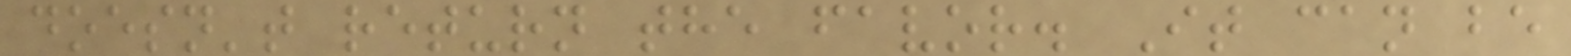doesn't return the favor. It can be
